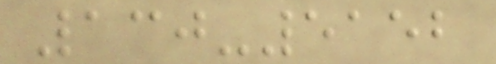130-5152
